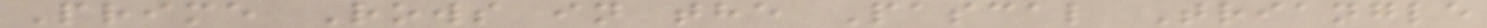Prime Rows in the Pascal Triangle
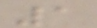1
